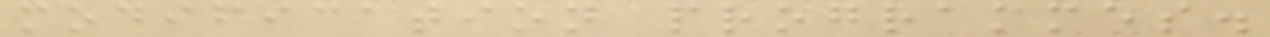modification programmes.
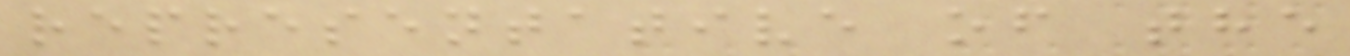representative of the
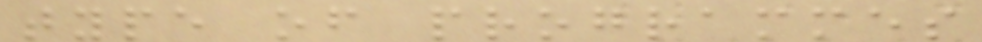type of programmes
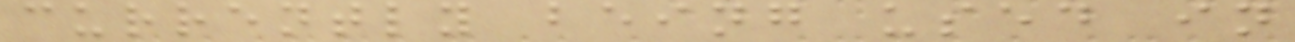currently being used in
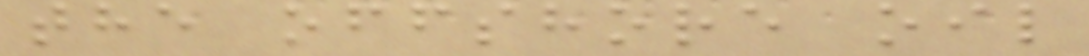the offshore oil
